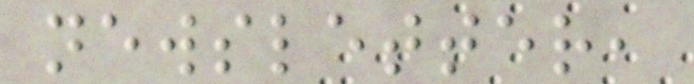newsletter,
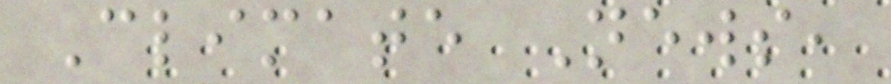Climate News,
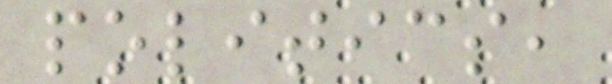politics,
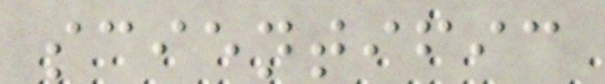scientific
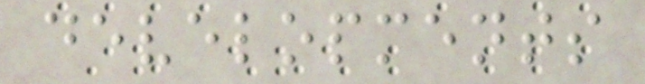developments
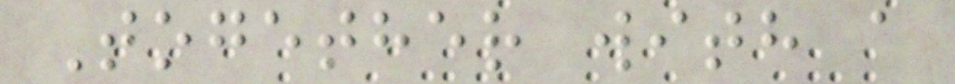Together with a
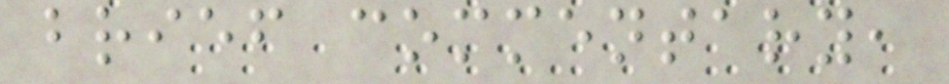brief commentary,
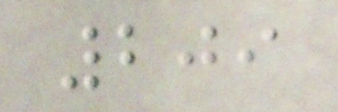209
